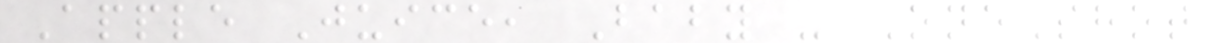Apple Juice, Baby - OneShot
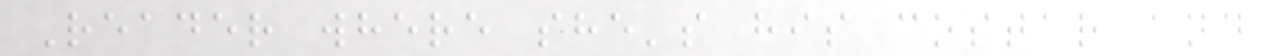Reader where she's his costar and
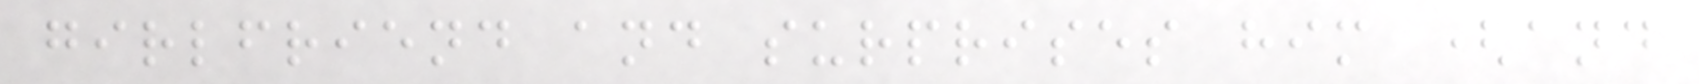girlfriend and surprises him (and
